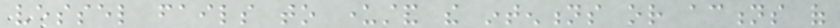vessel fails to understand the intentions or actions of
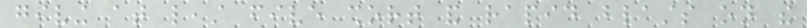giving at least five short and rapid blasts on the
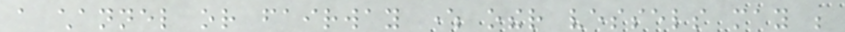a channel or fairway where other vessels may be
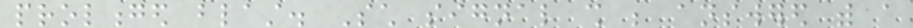prolonged blast. Such signal shall be answered with a
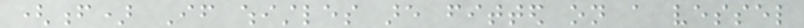(f) If whistles are fitted on a vessel
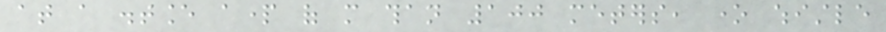at a distance apart of more than 100 meters, one whistle
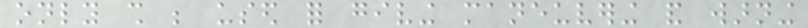only shall be used for giving maneuvering and warning
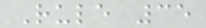Rule 35
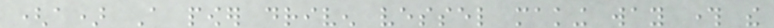(a) A power driven vessel making way through the
